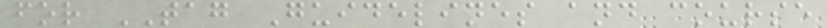for TAG Guidelines and course
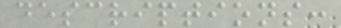descriptions:
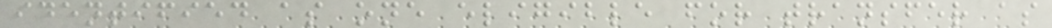identified as one eligible for transfer as
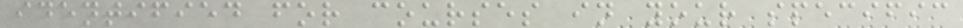identified for courses in your specific
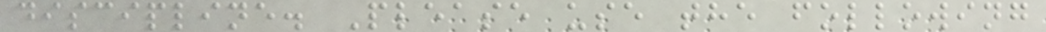discipline. Please use the following
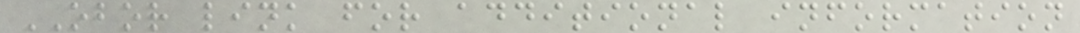OBOR link for additional information
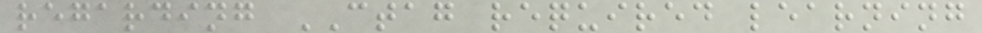regarding CTAG required learning
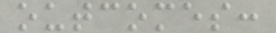outcomes:
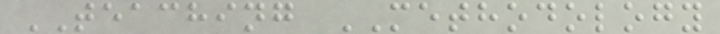TEACHING METHODOLOGY
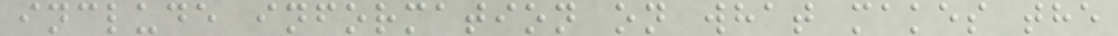include information on what makes the
